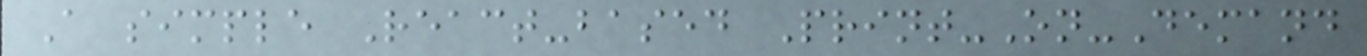A simple React-based Print-On-Demand
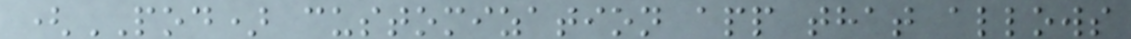(POD) customization app that allows
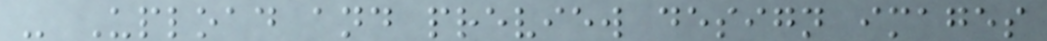- Upload and preview design images
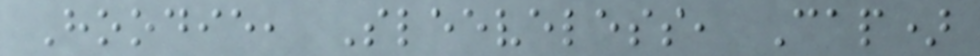Hoodie, Sleeveless, Cap)
